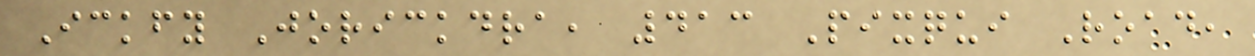Ickfy Jorickdra, 413 Pixqui Road,
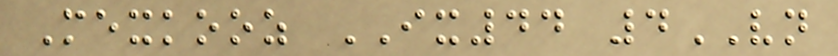Mexkooz IX44 4VN
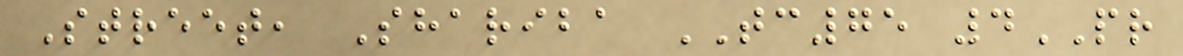Street, Shariba TC75 4PR
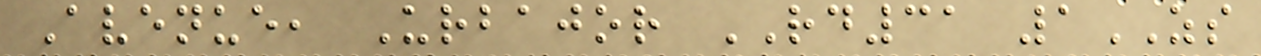Avenue, Urbajor RD31 1ZS
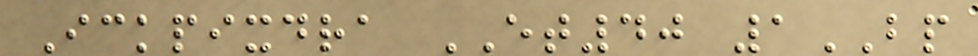Ickpixdra ET40 1BP
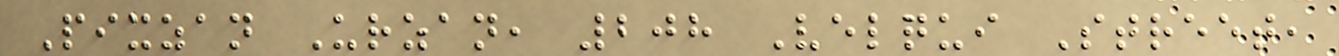Pixzan Urzan, 208 Velqui Street,
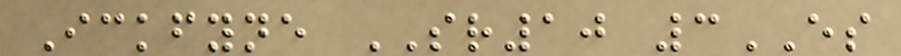Ickfyne SR10 3ES
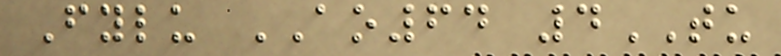Fylu AO64 4TU
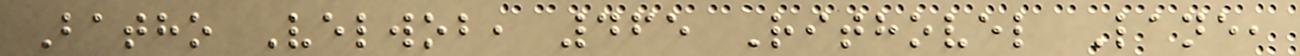Batho Velwob, 465 Rithovel Lane,
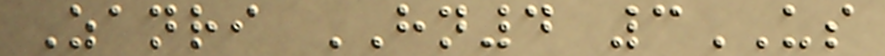Zanri HN4 3US
